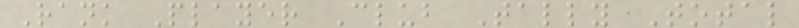Rank Player Club Tally Total
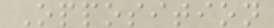Opposition
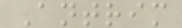Antrim
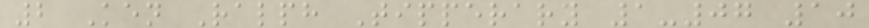2 Ken Ralph Tipperary 1-07 10
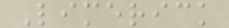Limerick
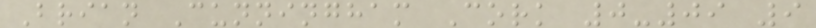Brian Cunningham Cork 0-09 9
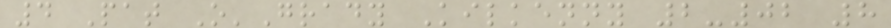4 Pat O'Grady Kilkenny 2-02 8
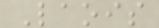Laois
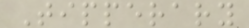Tipperary
